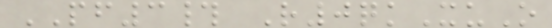PF3# R0qkXuO
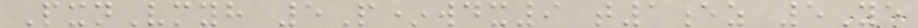PxnVmyh 5P*wdx9 t1ez 5Ye
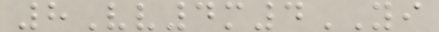8Vv4m4YI
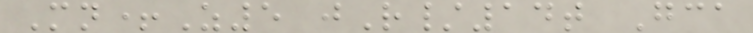Mn+Z5 jR/14t Gca
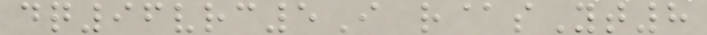dq96vrc5I r@sYt8
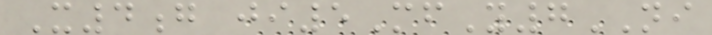X4g ji5MfY7NI
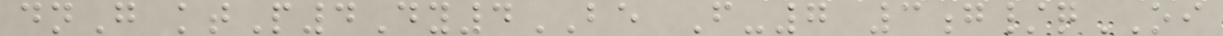dnG ktP4Dy4BE F-7 3g/qOI
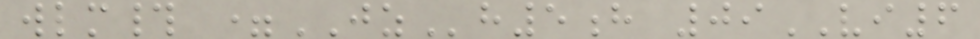wlm# =JZh5h 09VI6
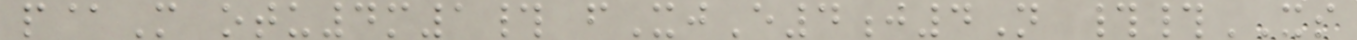p@M otu4m1# fXjE4j4N ##XS
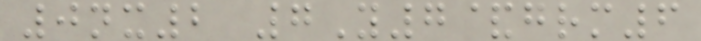0nx2 7Y7&grm6
